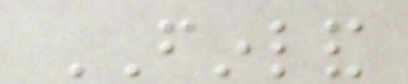FINLAND
